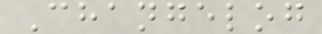Changelog
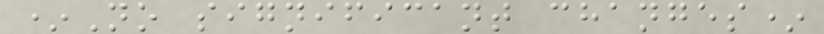*No significant changes*
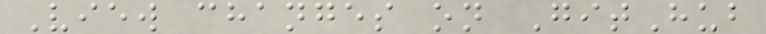View changes on GitHub
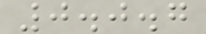0.0.7
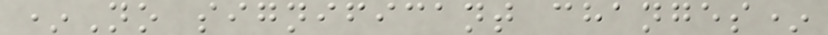*No significant changes*
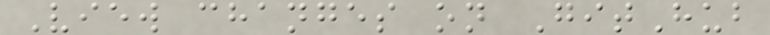View changes on GitHub
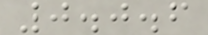0.0.6
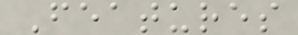Features
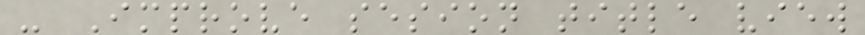- Improve sesion title view
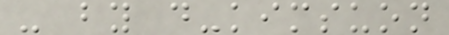- by d-kimsuon
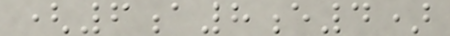(6a8e4)
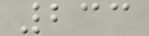233
